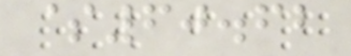$60.62
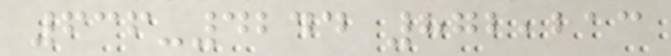636-4244 872,213
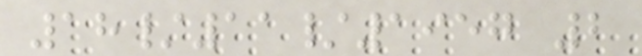18/11/1957 2
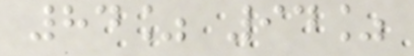84% 94%
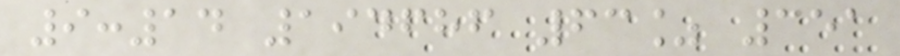9:14 194686 63% 351
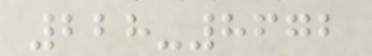228-8672
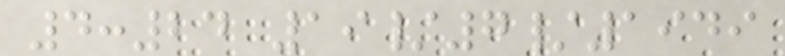4:24 19/7/1949
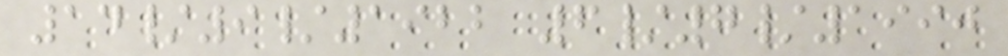14/9/1922 6/7/1990
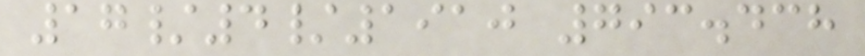17/4/1910 793.438
